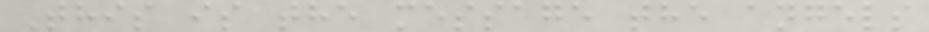This is the message the angels
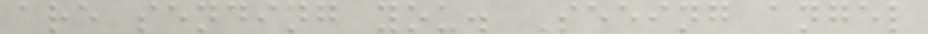are sending you. Seeing angel
